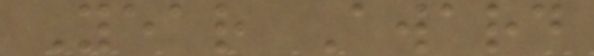Year Award
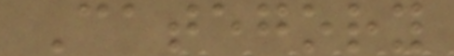Category
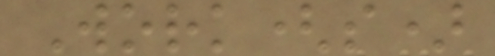Work(s)
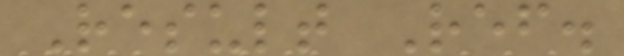Result Ref.
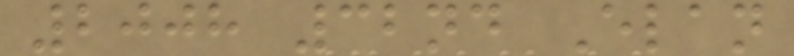2008 32nd Elan
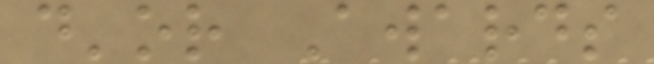d'or Awards
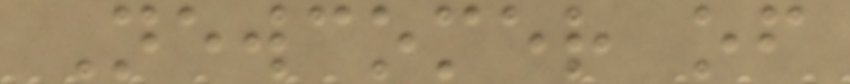Newcomer of
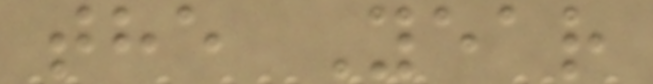the Year
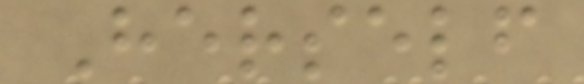Herself
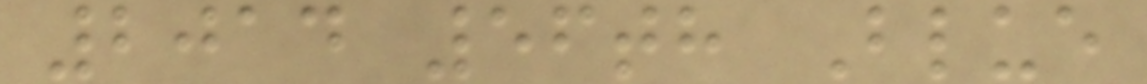2014 56th Blue
